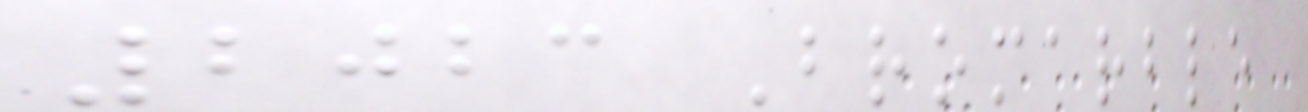2023 Bromarble
